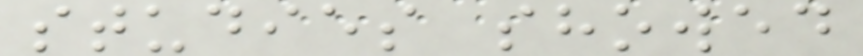studies showed
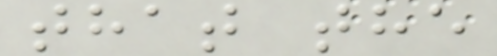that the
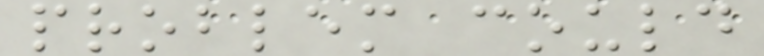problem could
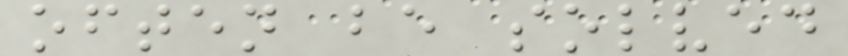often be solved
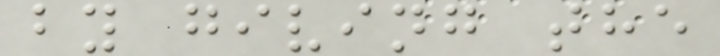by giving the
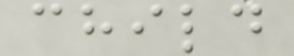child
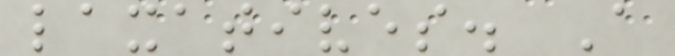laxatives. A
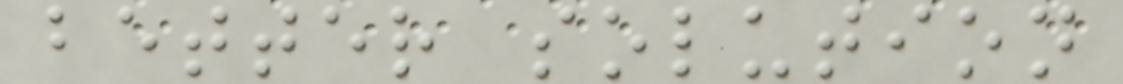better solution
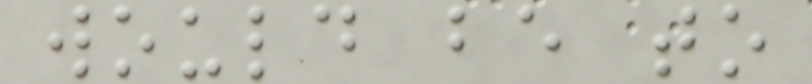would be to
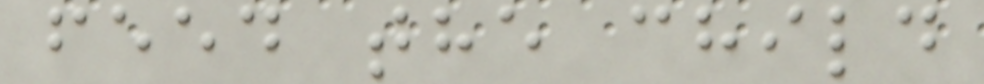feed the child
